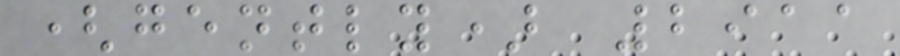(gently) 2911
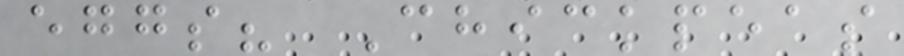eggs? Chickpeas
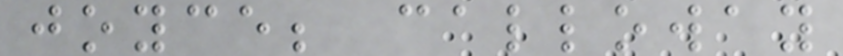joyce; calloway
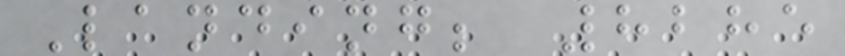Landing; 8285
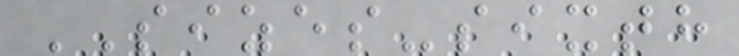SIZES-sixth
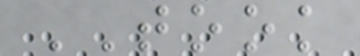TOOK
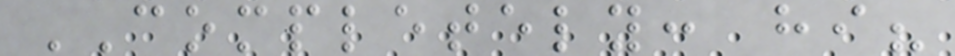COMPLETELY: hi?
